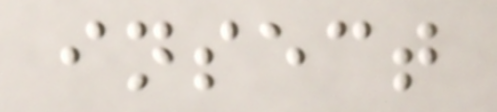insect
